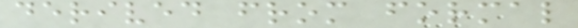derived from formal
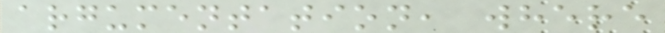argumentation, where
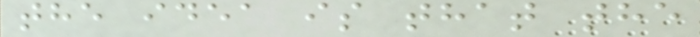the idea is that the
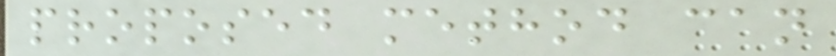proposed method can
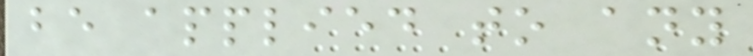be applied to any
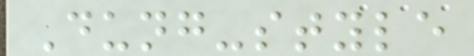Dung-style
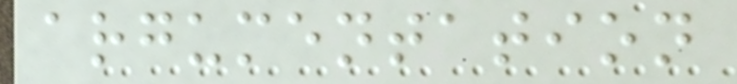argumentation
